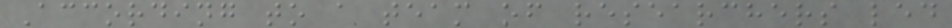According to a team of researchers led
